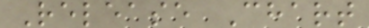Release Chart
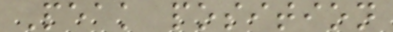Peak position
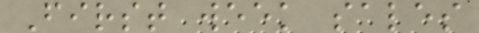First week sales
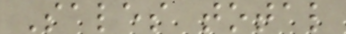Sales total
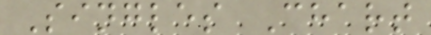Singles Chart
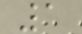1
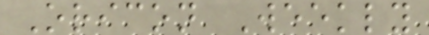Oricon Weekly
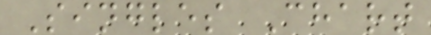Singles Chart
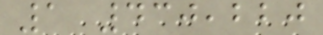1 430,220
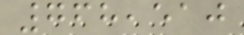768,510
